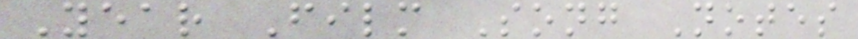Year Film Song Notes
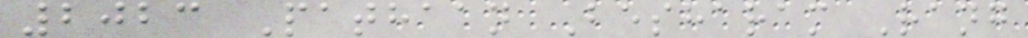2023 Pathaan Besharam Rang
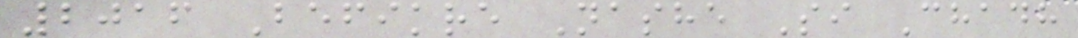2016 Befikre Nashe Si Chadh
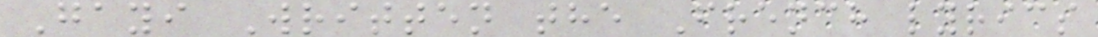Gayi Written the French lyrics
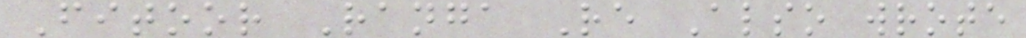Fitoor Ranga Re Also wrote
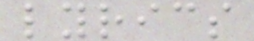lyrics
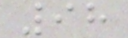98
